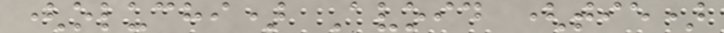(oluchi) Avoid (tie)
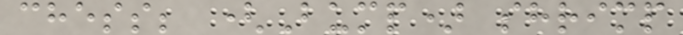chess; (Bump) shrimp
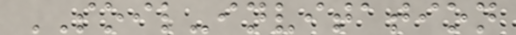SOIL-invitation
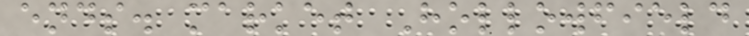ends. market Hollowfield
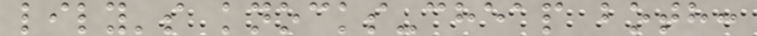lily's knocks-cheap both:
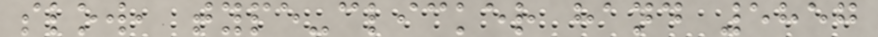slow, type-clicker hand 5857
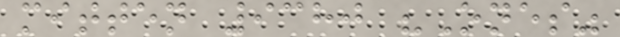mitten 9380 "Ones"
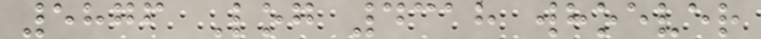5876 Log 4318 whoever
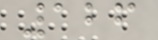126
